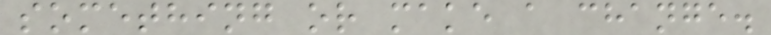something or make a change.
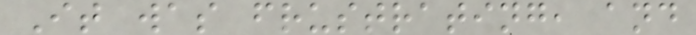It was frustrating, and
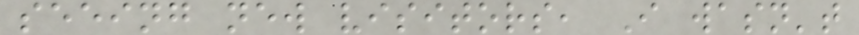seeing new visitors, I wasn't
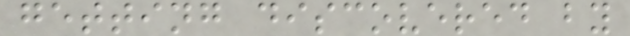getting discovered by
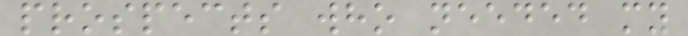prospects who needed my
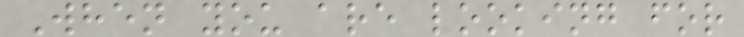When you are looking for
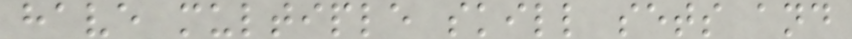have multiple skill sets and
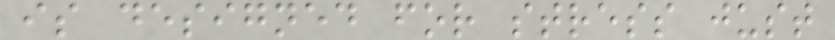is designed for stress just
